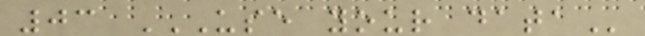03 USE YOUR DATA
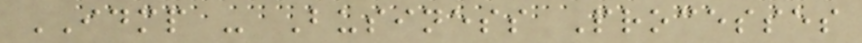IDMP - Business Processes
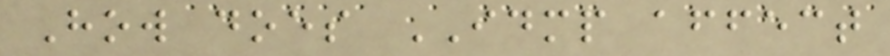How does IDMP affect
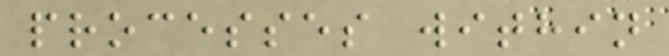processes within
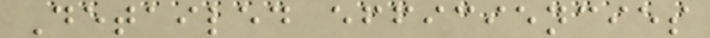Detailed efficiencies
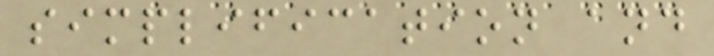simplification and
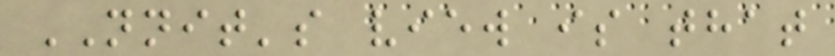NNIT's view is that
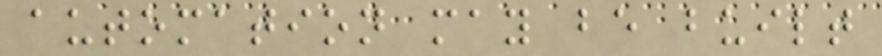automation may be built
